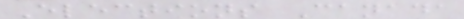Elections Canada
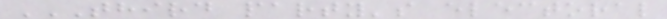THIRD PARTY'S ELECTORAL
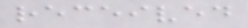received
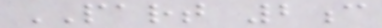PART 2c
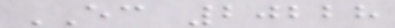EC 20228
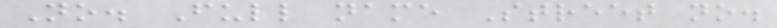No. Full name Street no.
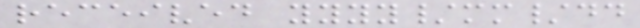received yyyy/mm/dd
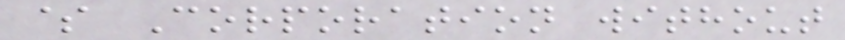$ Corporation without
